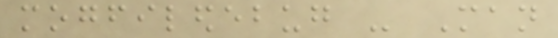mogfiledebug - Man
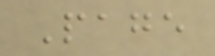Page
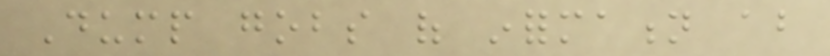Dump gobs of information about
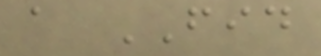a FID
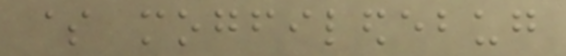$ mogfiledebug
